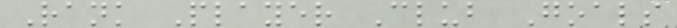Rank Player Club Goals
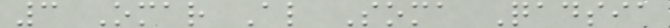3 Omar Al Soma Qadsia
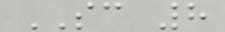SC 8
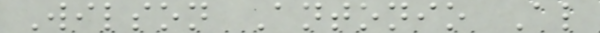Wilson Antonio Al
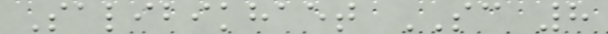Salibikhaet SC 8
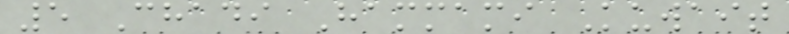5 Chadi Hammami Kuwait
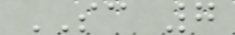SC 7
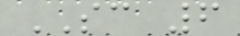SC 6
